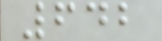642
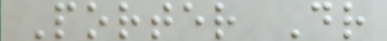Porter Dr
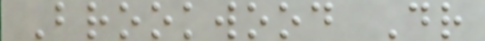Brookwood Dr
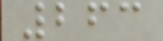263
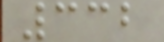332
